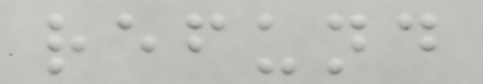refund
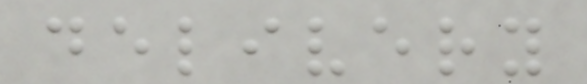delivery
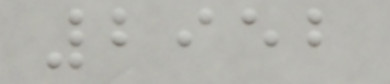2952
